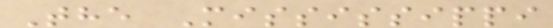The Mississippi
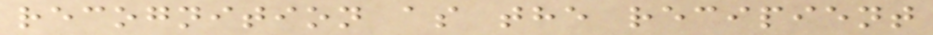recognition as the recipient
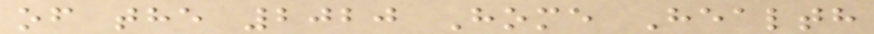of the 2020 Home Health
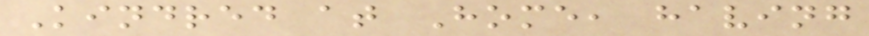Kindred at Home, having
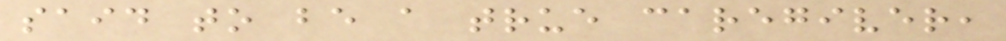said to be a true caregiver,
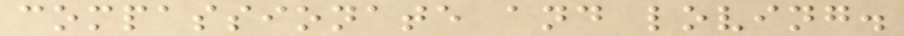compassionate and loving.
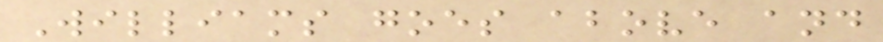Williams goes above and
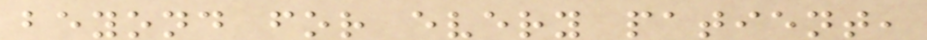beyond for every patient,
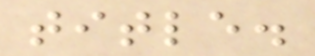title.
